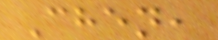Chen,
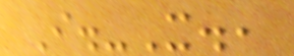I.-X.,
